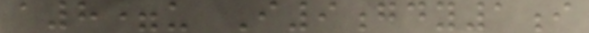a8=u I9gdy1i
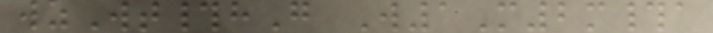wzWt#hG W1M2m#a
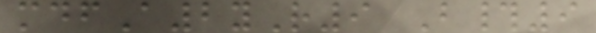mdfA2yR9 B#9
